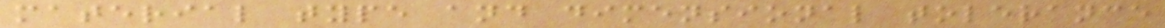material type and dimensional tolerance
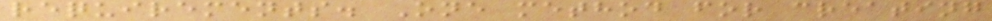requirements. One method for creating
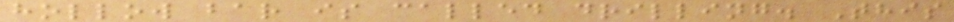hollow bar is called drilling. This
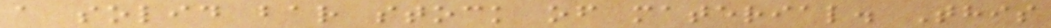a solid bar stock of material. This
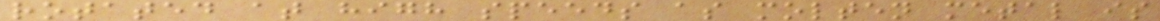rotated at high speeds as molten metal is
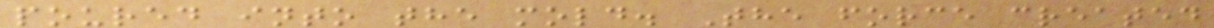poured into the mold. The force created
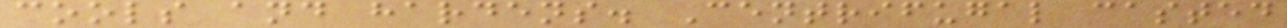cools and hardens. Centrifugal casted
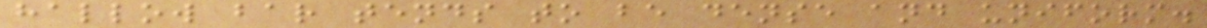hallow bar tends to be dense and uniform.
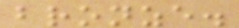bronze.
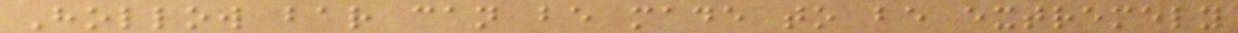Hollow bar can be made to be extremely
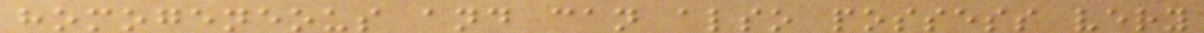homogeneous and can also possess very
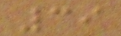39
